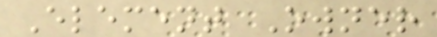Element Owner
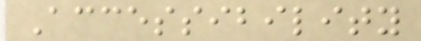Accessibility
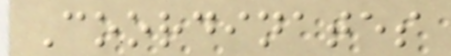Coordinates
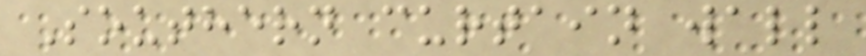Southern curtain wall
